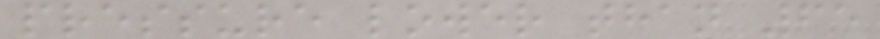pressure lower than 65
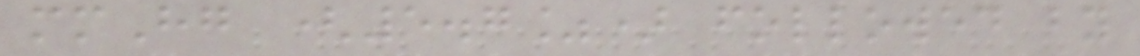mmHg (5.7%) followed by
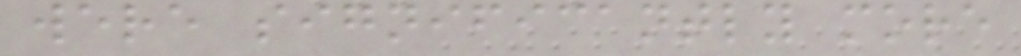were significantly more
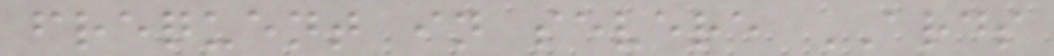frequent in severe ARDS
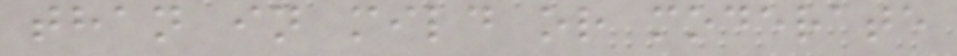than in mild or moderate
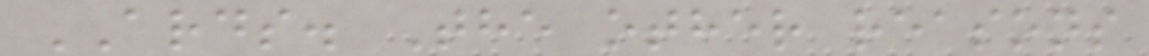ARDS. The other reasons
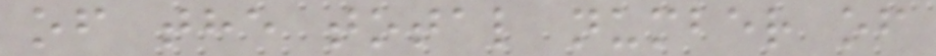of the total number of
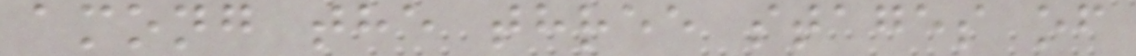among the three stages of
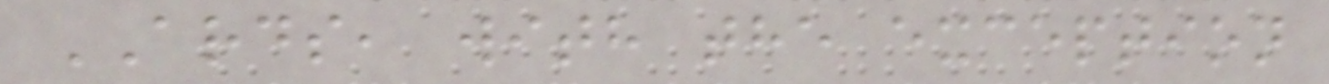ARDS, with the exception
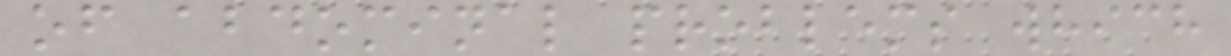of abdominal problems which
